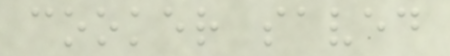cooker saved
